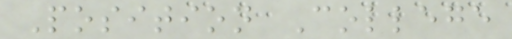Position College
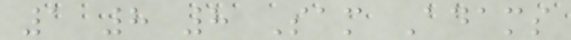1 8 8 Sam Adams
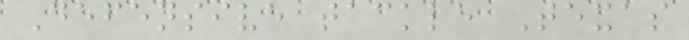Defensive tackle Texas
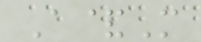A&M
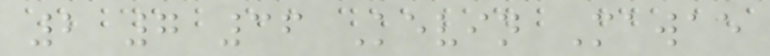2 7 36 Kevin Mawae
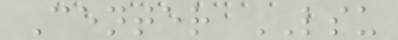Center LSU
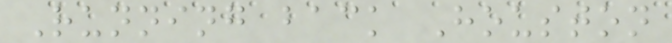Running back Houston
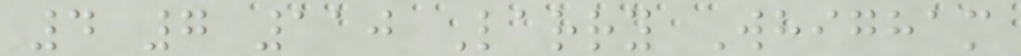4 7 110 Larry Whigham
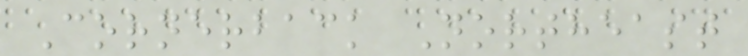Cornerback Northeast
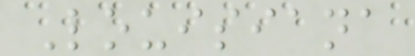Louisiana
